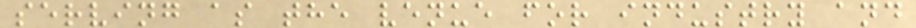serving as the venue for industry and
